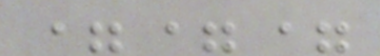===
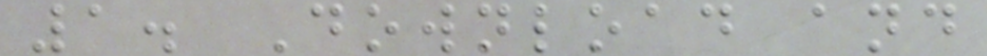1. Download and
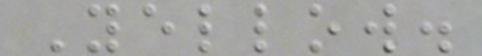Yellow.
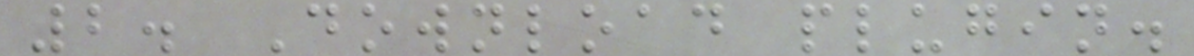2. Download plugin.
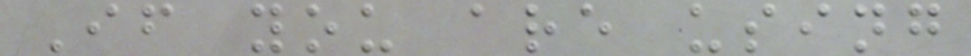If you are using
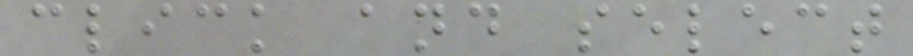click and select
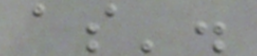as'.
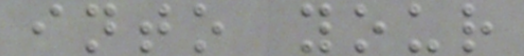into your
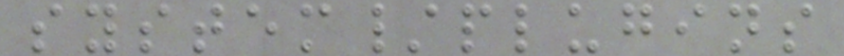system/plugins
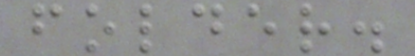folder.
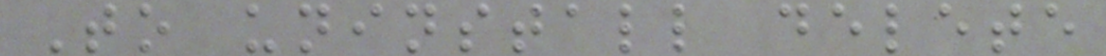To uninstall delete
